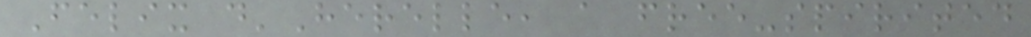Felix d'Herelle, a free-spirited
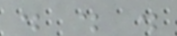. . .
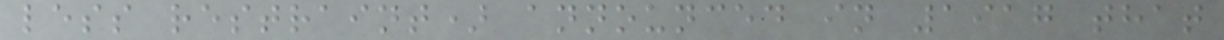less restraint) announced in 1917 that
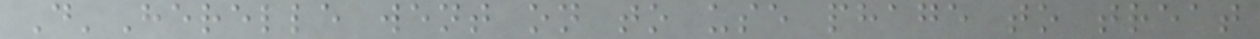D'Herelle went on to use phage to treat
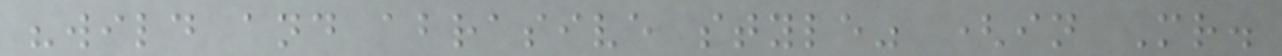"wild and abrasive style" (in Mr.
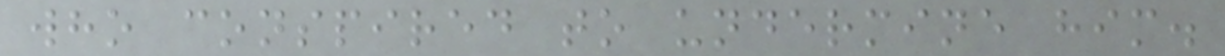who conspired to undermine him.
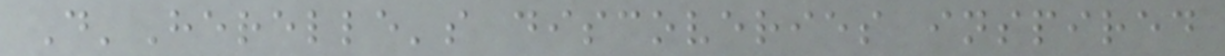D'Herelle's discoveries inspired
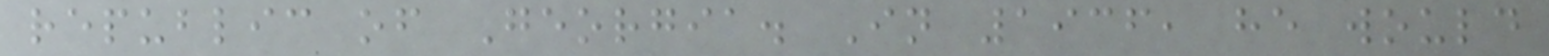republic of Georgia. In 1936, he would
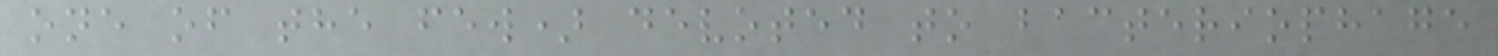one of the few) devoted to bacteriophage
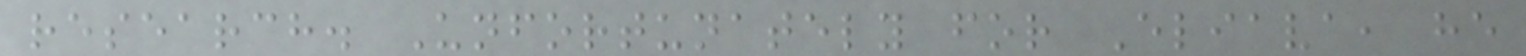research. Unfortunately for Eliava, he
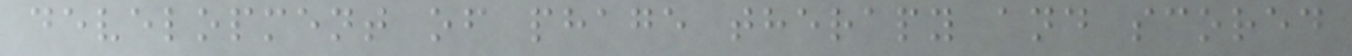development of phage therapy and scored
